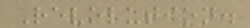Revolution.
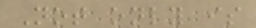Not only is
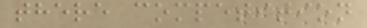there competition
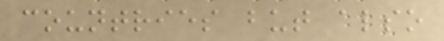countries but also
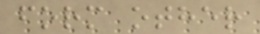form other
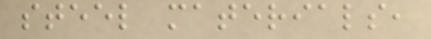steel materials,
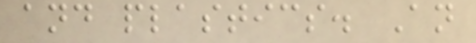and plastics. An
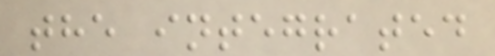the integrated
